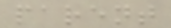parent
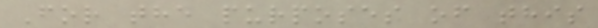For the purposes of this
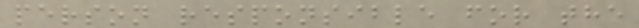person responsible for the
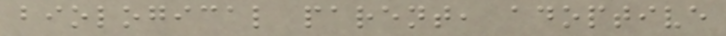biological parent, adoptive
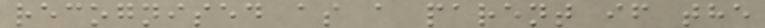recognised as a parent if the
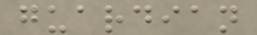guardian
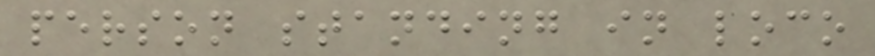person standing in loco
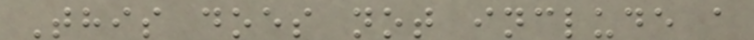This does not include a
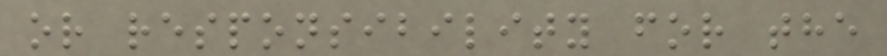or responsibility for the
